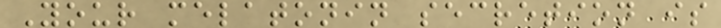Your melatonin secretion is
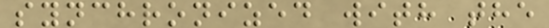synchronized with the
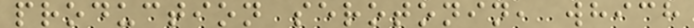production serotonin, which
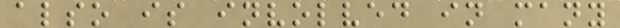also is involved in many
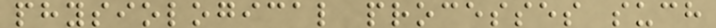physiological processes such
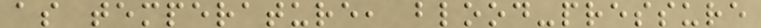as temperature, blood-pressure
